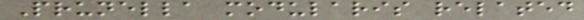Prunella modularis related
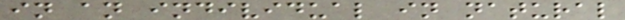in an individual in natural
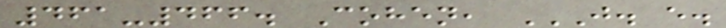461-466. Cohen, J. E.
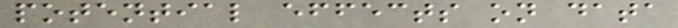potential effects on data
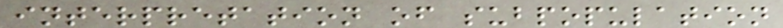interpretation of subpopulation
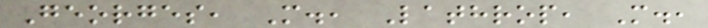Georges, M., Lathrop, M.,
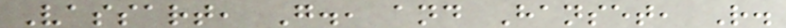Vassart, G., and Hanset, R.
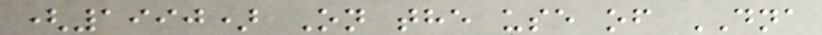(1990) On the use of DNA
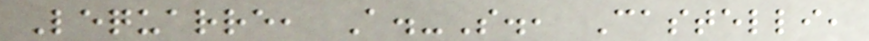Lequarre, A.-S., Castelli,
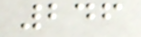246
